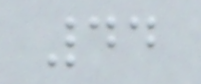44
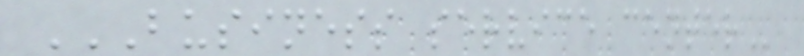BUSINESS SERVICE CENTER
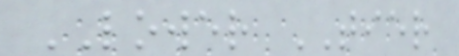LOWER TIER
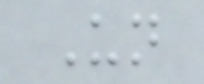Un
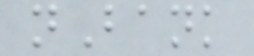nBank
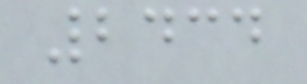2434
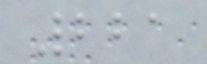221
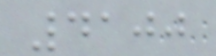4100
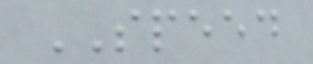SPEED
